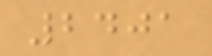2401
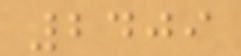2409
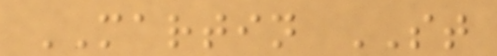MARTIN ST
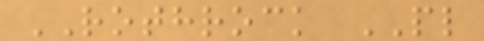ROTHROCK PL
